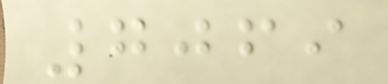7069
